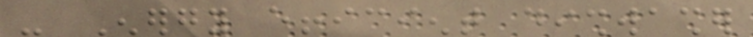- Energy efficient dishwasher
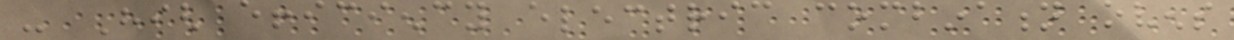- High efficiency electric combination ovens
